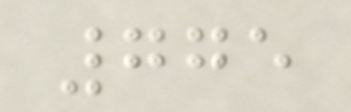775
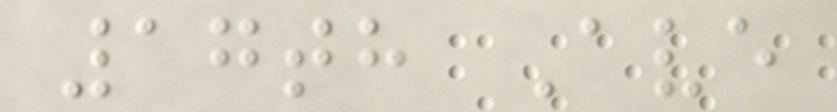17th Ave
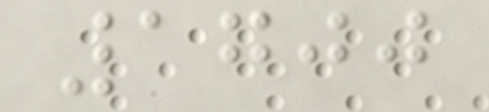1700
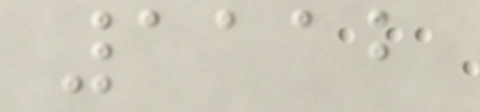1112
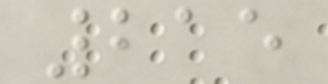215
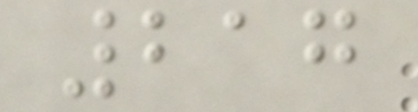217
